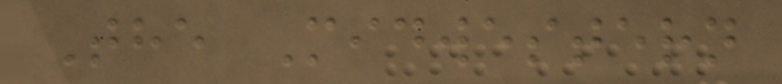The Midwestern
